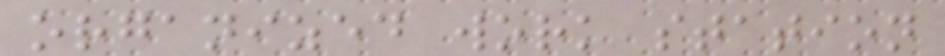organized work station
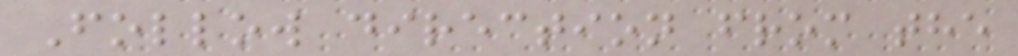Follow direction from the
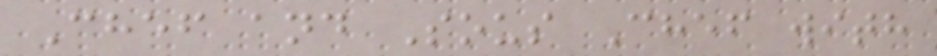Chef and Sous Chef with
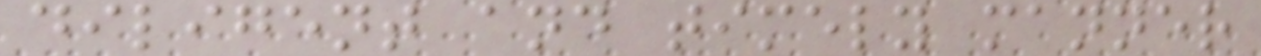diligent and timely manner
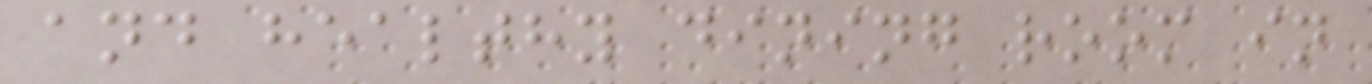and healthy dining room in
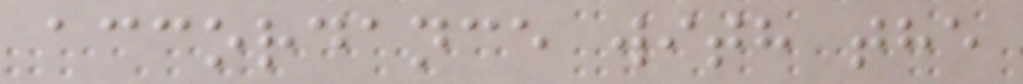accordance with the
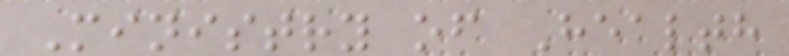Ministry of Health
